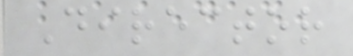Director
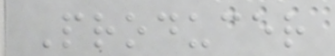Producer
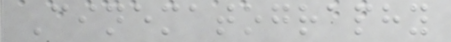Cinematography
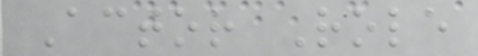Actor Role
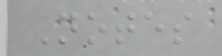Notes
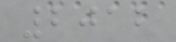2012
